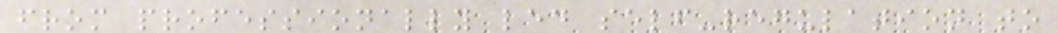from professionally led self-regulation to
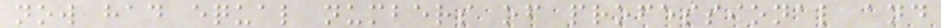now had equal numbers of professional and
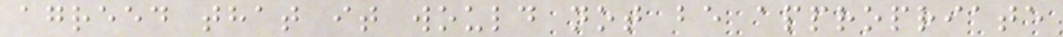agreed that it would not be appropriate
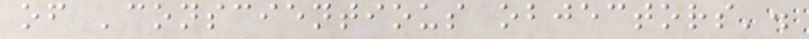of 'conscientious objectors'.
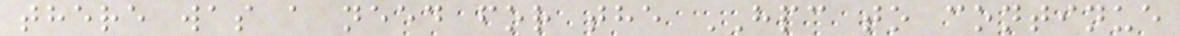there was a need for the HPC to continue
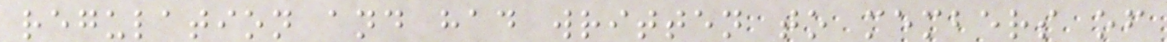regulation and had written to members of
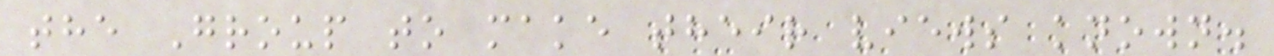the Group to make their views known.
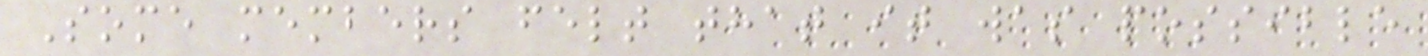Some members felt that it was possible
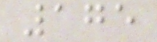175
